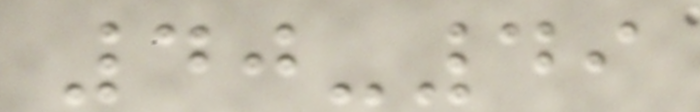40-49
